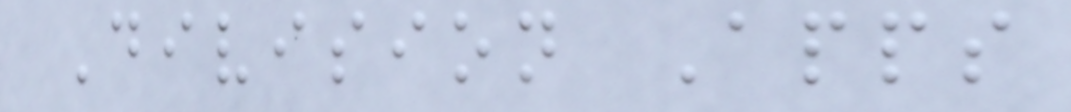Division Apps
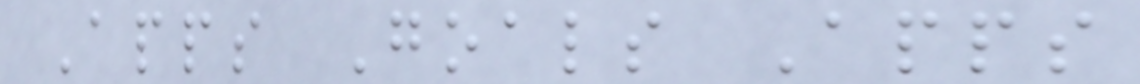Apps Goals Apps
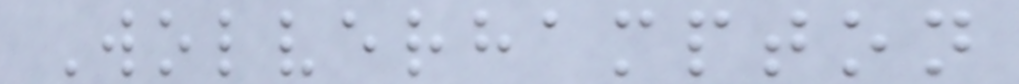Wolverhampton
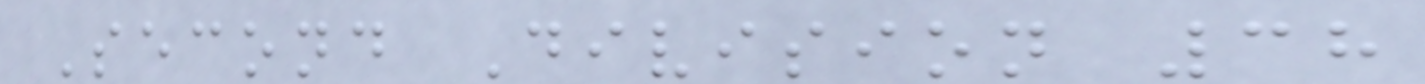Second Division 38
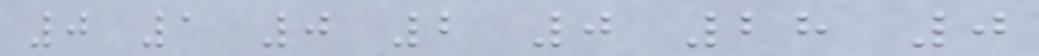0 1 0 2 0 28 0
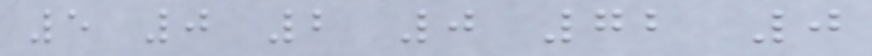5 0 2 0 72 0
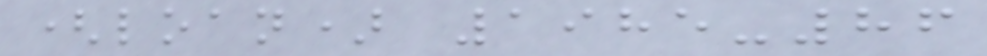(loan) 1985-86
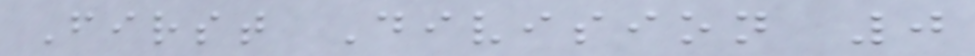First Division 0
